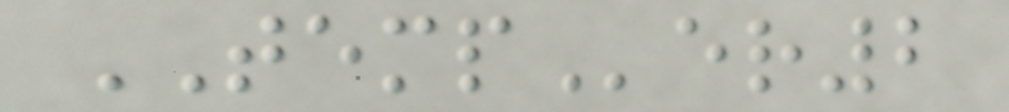TEMPer2
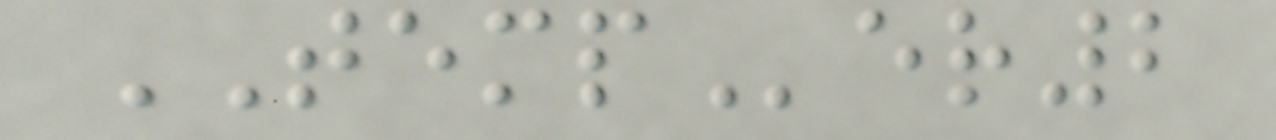TEMPer2
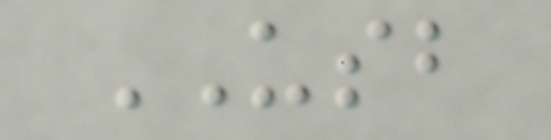USB
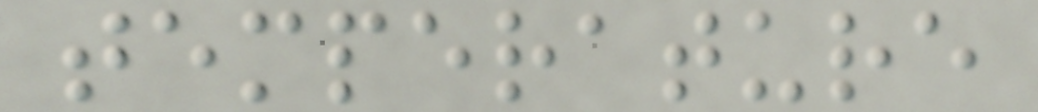temperature
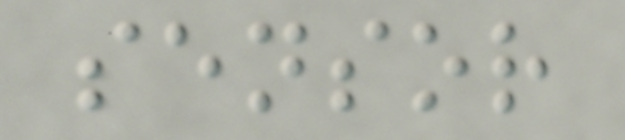sensor
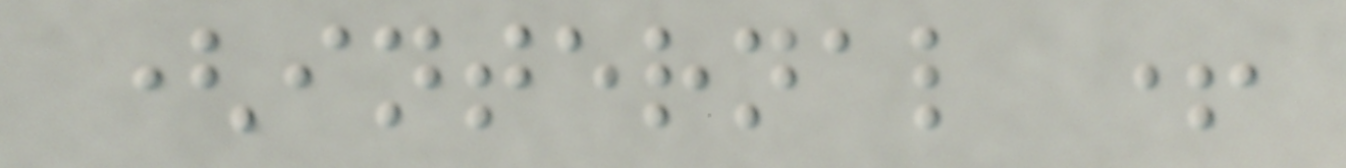(internal +
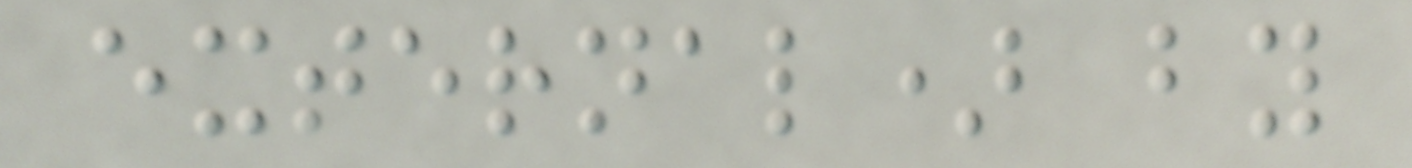external) by
